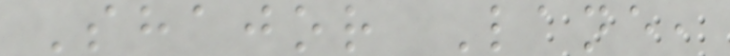Shajor Lane,
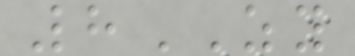8ZY
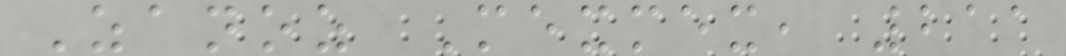Zanoz Mexmex, 211
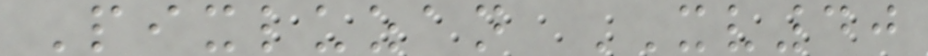Pixluzan XV40
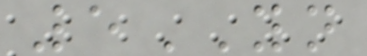5YN
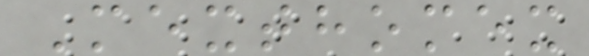Mexthomex
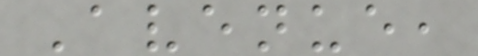Avenue,
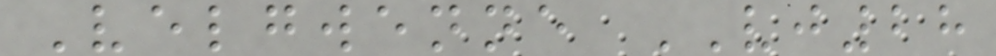Velgwenne VJ28
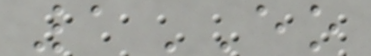1EO
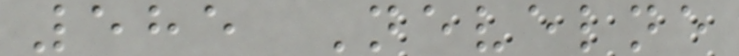585 Nevelne
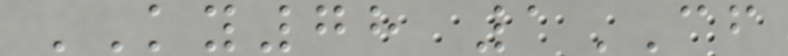KY78 1CF
